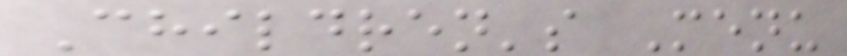Children's Menu
